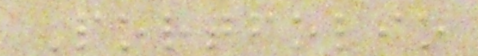Portfolio
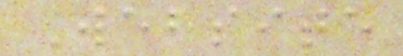Website
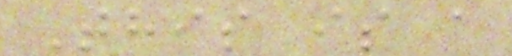This is a
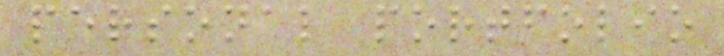personal portfolio
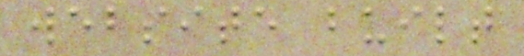website built
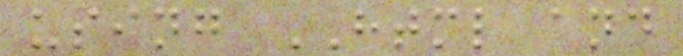using HTML and
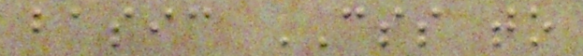basic CSS to
